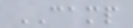CAMP
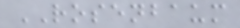ROSENBAUM
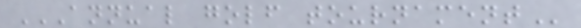ANNUAL GOLF TOURNAMENT
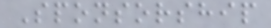Sponsorship
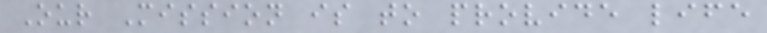Our Mission is to provide life
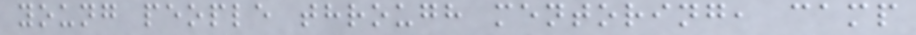young people through mentoring, camp
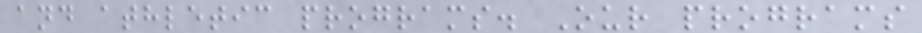and athletic programs. Our programs
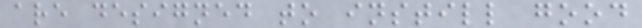are designed to instill good
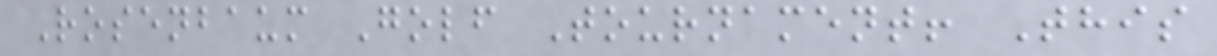Rosenbaum Golf Tournament! This
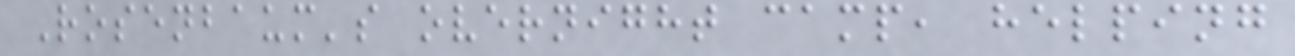Rosenbaum's overnight camp, helping
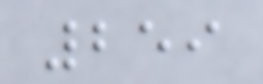259
